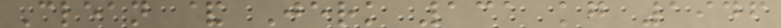Clean & Jerk 131 kg 1946
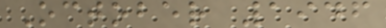October 1946
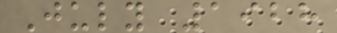July 1928
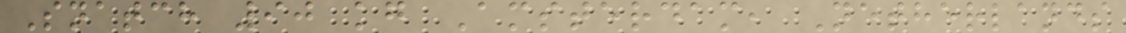Snatch 90 kg Amsterdam, Netherlands
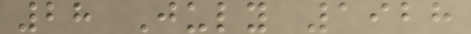28 July 1928
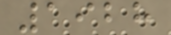1928
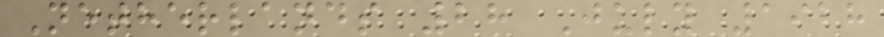Netherlands 28 July 1928
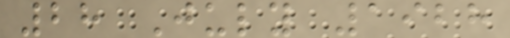28 July 1928
